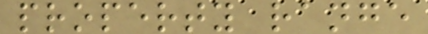property range
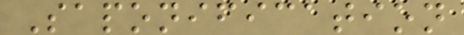Saponification
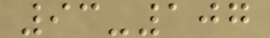93-107
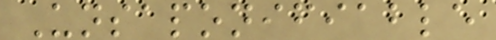Unsaponifiable
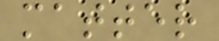matter
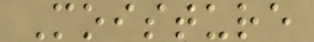Moisture
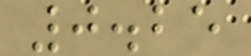0.25
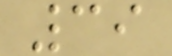39
